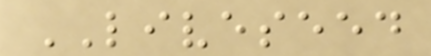LIVESEED
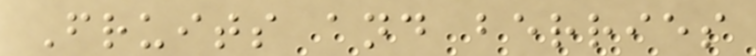Fruits and berries
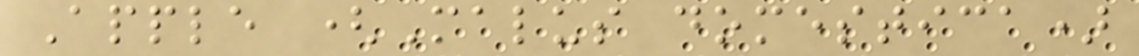Apple (Malus domestica)
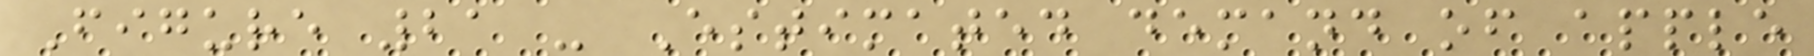Figure 21 - Estimated demand of apple
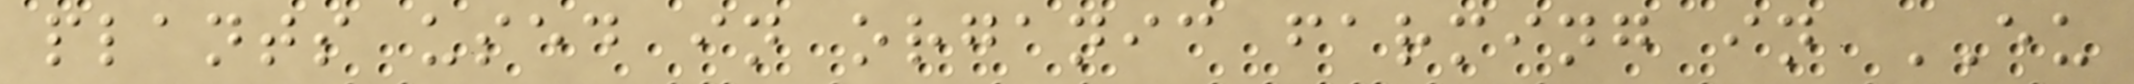plants used in organic farming in EU
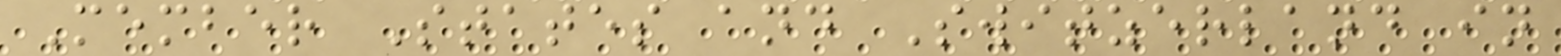Member States and Switzerland in
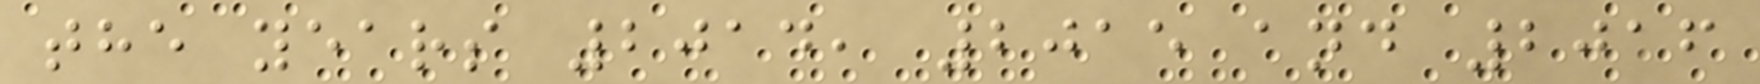the years 2014, 2015 and 2016
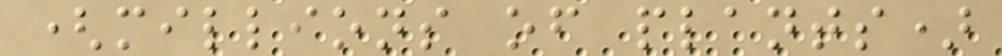(millions of plants)
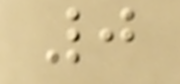0
